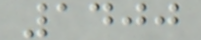1400
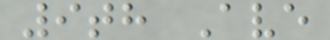9th Ave
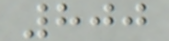800
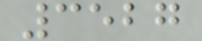3527
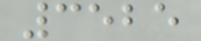3525
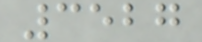3527
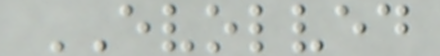EVOLVED
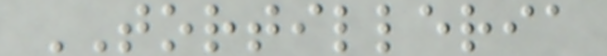TORTILLERIA
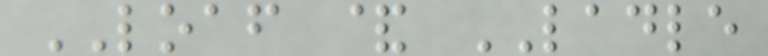LOAF & LADLE
